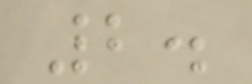2.
